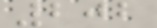202
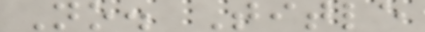No. Title
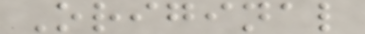Original
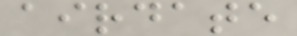airdate
